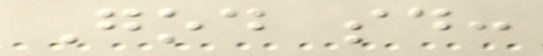God said:
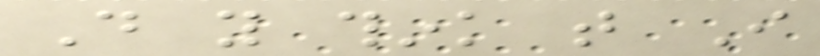Do you think that I
